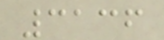3136
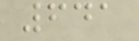641
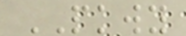PKWY
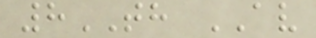8TH AV
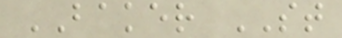BAKER ST
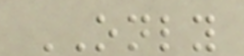ONLY
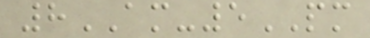8AM-5PM
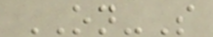ON-S
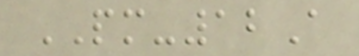PM-12A
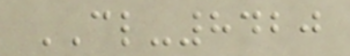CL-8420
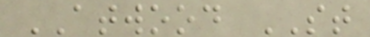ATWOOD ST
